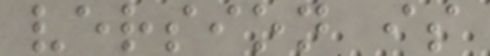version is
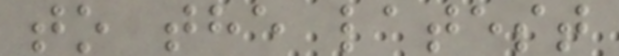to the latest
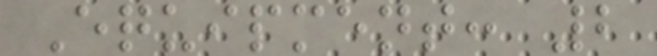Equipment: 2
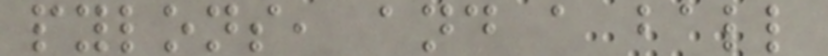pylons, and a ball
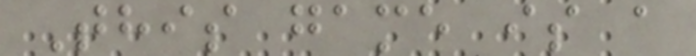This game is a
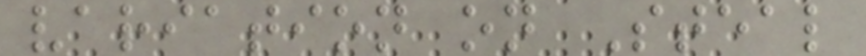variation on Steal
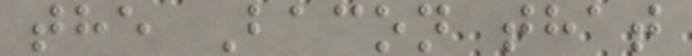the Bacon that
